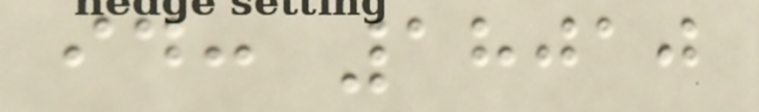id: 18010
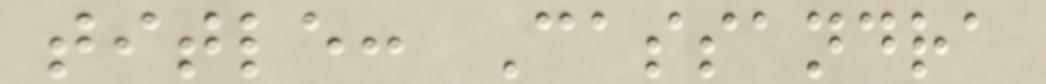title: Cassandra
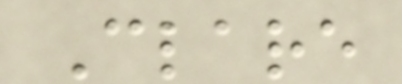Clare
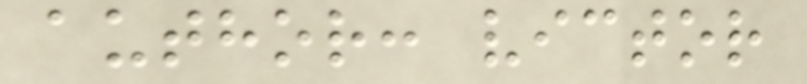author: victor
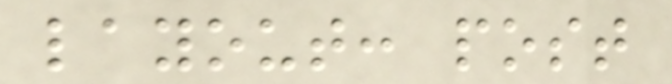layout: post
